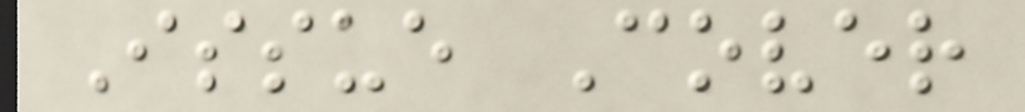Issue Cover
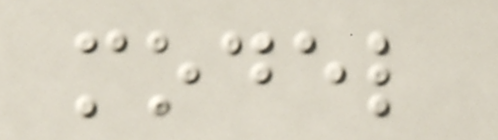model
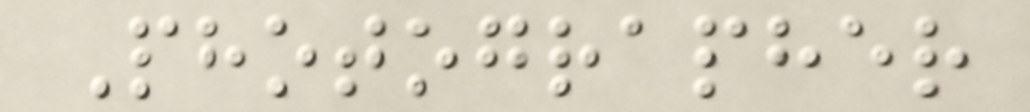Photographer
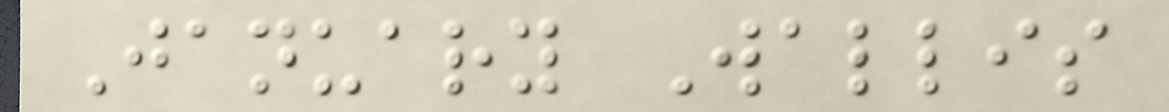January Wallis
